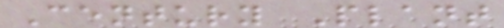Century Plant
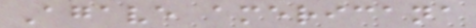Agave americana
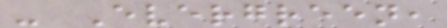- Evergreen,
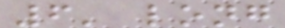6' long
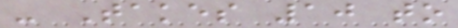- Takes 10 to
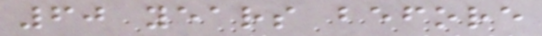60 years before
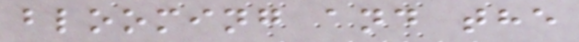blooming and the
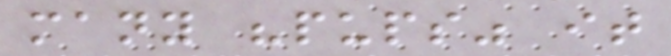many "pups" it
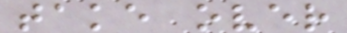take over
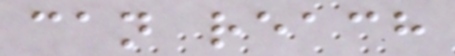can reach
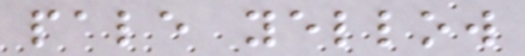pale yellow
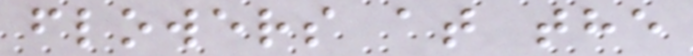flowers at the
